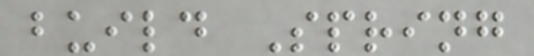build Spring
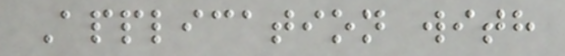Application with
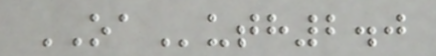OAuth2.0
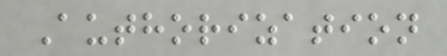Authorization
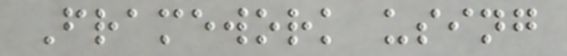Framework using
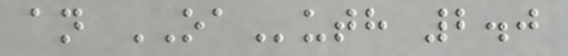an OAuth 2.0
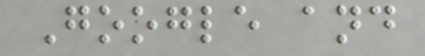Google and
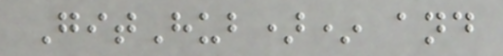GitHub)* and
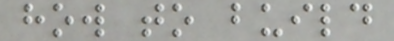how to build
